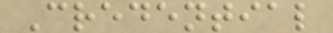Credential
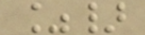%}
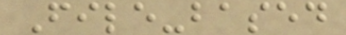File-based
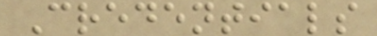Credentials
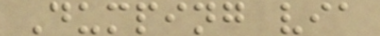Dumping via
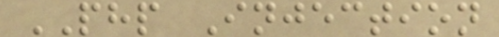PHP Injection
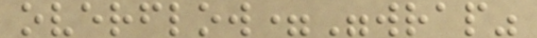overflow="wrap"
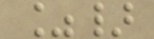%}
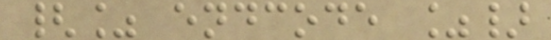{% endcode %}
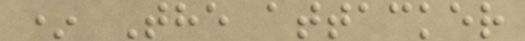* The attacker
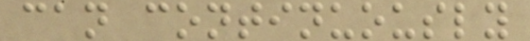can continuously
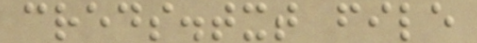creds.txt file
